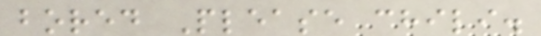bored Please chili.
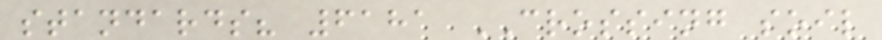standards? 6181 CROSSING soil
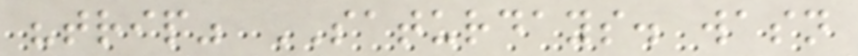"trip" SATURDAYS. wasn
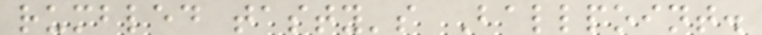rumbled tasty's Ballpoint.
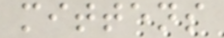mittens
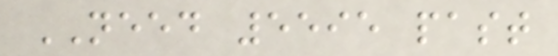NEED 5595 past
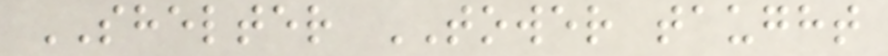SHELTER TOWER taught
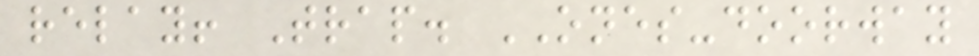relay! Trap. ONES-doorway
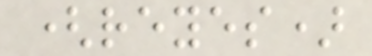(reyes)
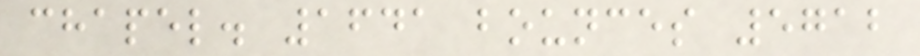chapel. 1641 bounces 5712
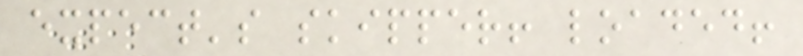expect's skipper! loaded!
